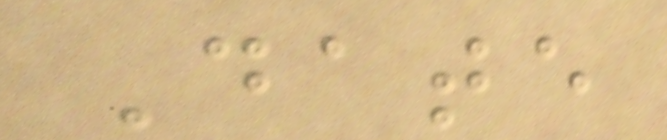Date
